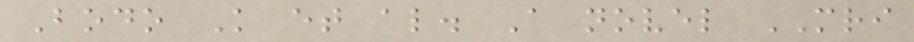Bodo K et al. A novel MRI
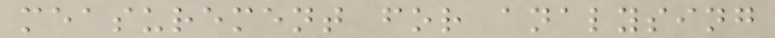measurement for analysing
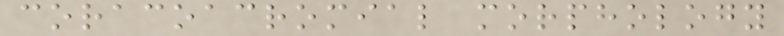coracoacromial morphology
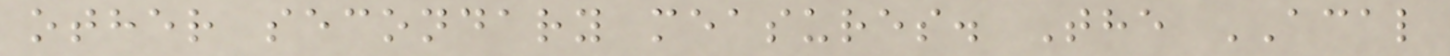other secondary measures. The ACAL
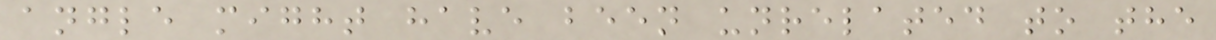angle might have been unrelated to the
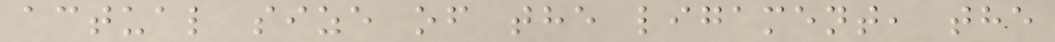actual size of the ligament, the
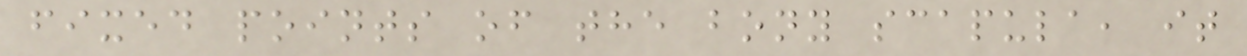fixed points of the bony scapula, it
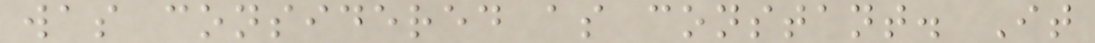was considered as constant. It
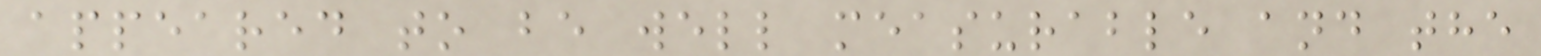appeared to be well measurable and the
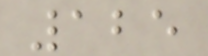125
